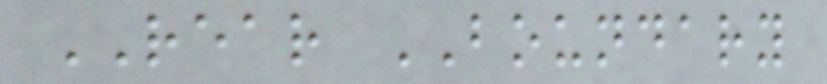REAR BOUNDARY
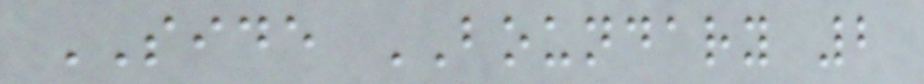SIDE BOUNDARY 2
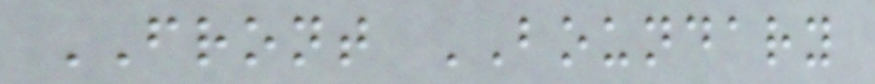FRONT BOUNDARY
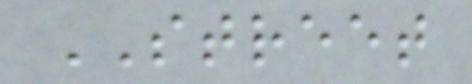STREET
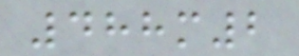488m2
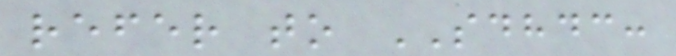refer to SDHDC:
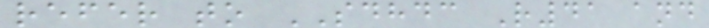refer to SDHDC R41 and
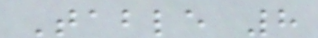Table 8
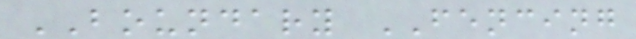BOUNDARY FENCING
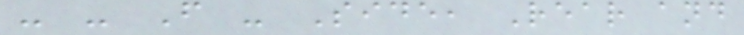- - F - Side, Rear and
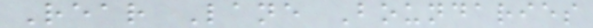Rear Lane Boundaries
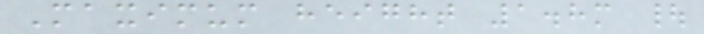Maximum height 1.8m |
